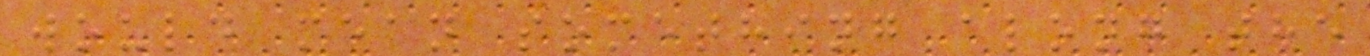would mean something along the
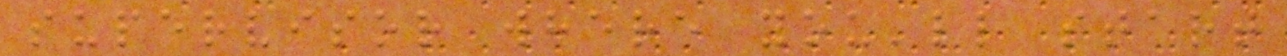supervisor where you'll start
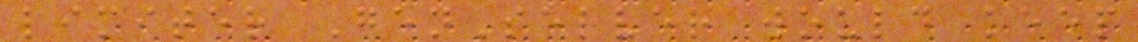limiter GenServer would keep
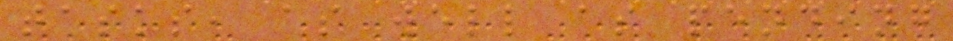tasks, as well as pending
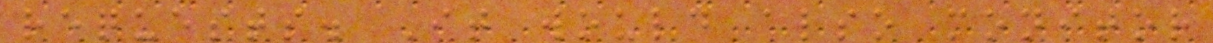requests. It would also monitor
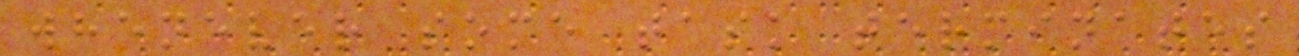whenever some task terminates
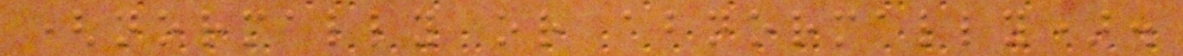(normally or abnormally).
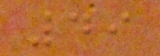49
